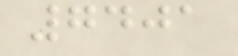7401
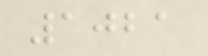1021
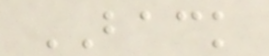BACK
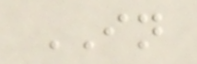IN
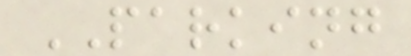PARKING
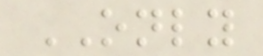ONLY
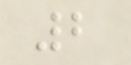2
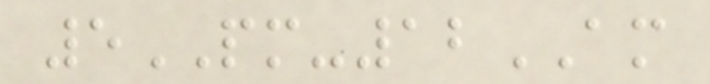5PM-12AM
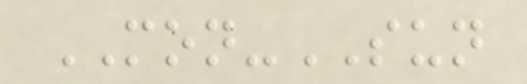MON-SUN
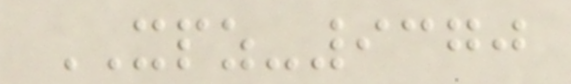XPZ-9370
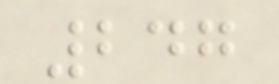247
